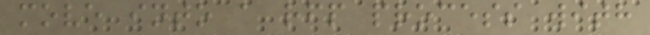move into a rfp process with
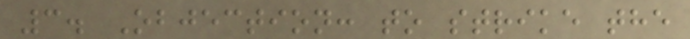3. Objection: to strike the
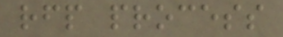rfp process
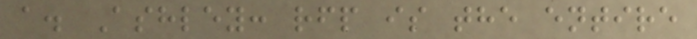a. Ashley: rfp is the entire
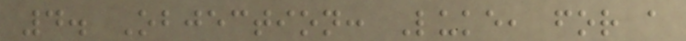4. Objection: Luke, for a
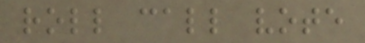roll call vote
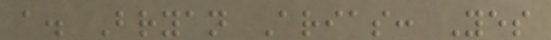a. Bryan Arias: Yes
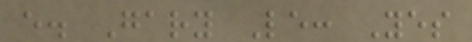e. Gary Le: Yes
